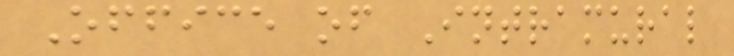Office of Intramural
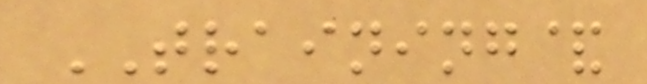TRAINING&
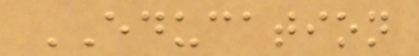EDUCATION
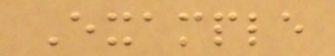Example
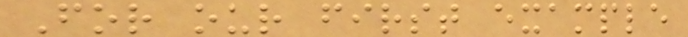For our first example
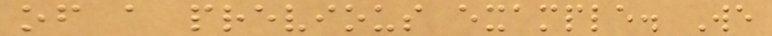of a previous example. We
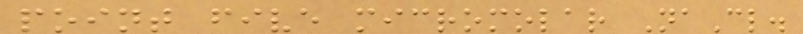point five micromolar NaCl.
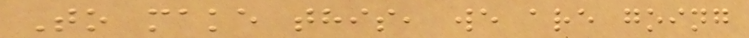To make this, we are going
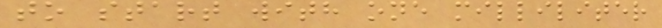to start with one milliliter
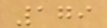179
